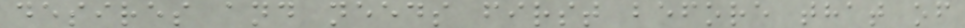desires and needs first before that of
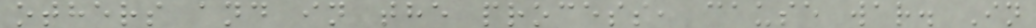others and in the process, cause war. In
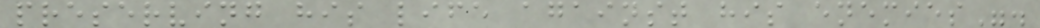preserving his life against his enemies".
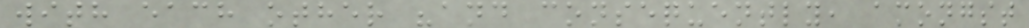with each other "and consequently, amongst
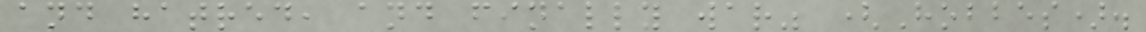and hatred, and finally war" (Hobbes).
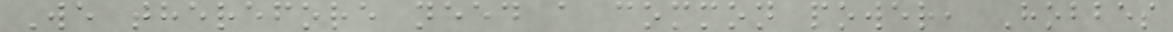We therefore need a common power, Hobbes
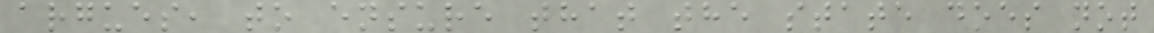argues, to ensure that the state does not
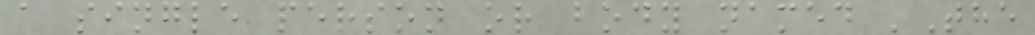a single person or body named 'The
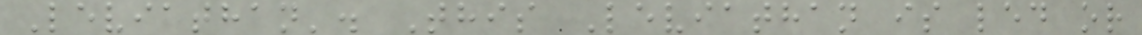Leviathan'. This Leviathan is led or
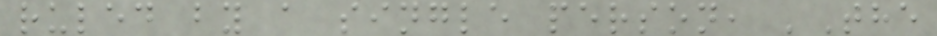ruled by a single person, 'The
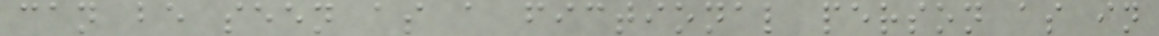can be seen as a fictional person as in
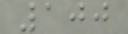100
